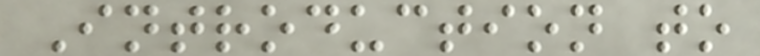Introduction to
